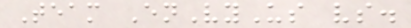Team EnVyUs vs.
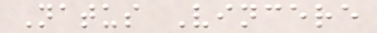Natus Vincere
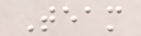Team
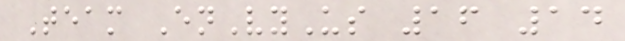Team EnVyUs 16 14
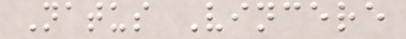Natus Vincere
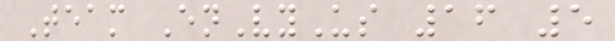Team EnVyUs 16 5
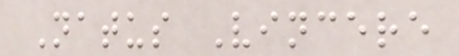Natus Vincere
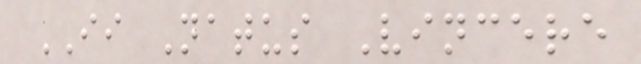II Natus Vincere
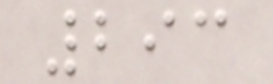293
